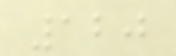120
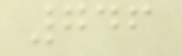746
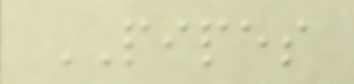PIPES
